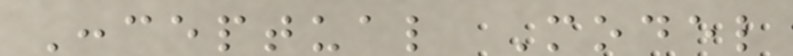Conceptual Model
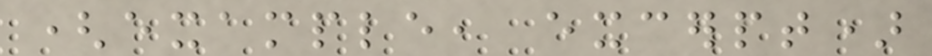(example, excerpt)
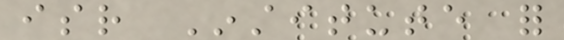isr Institute for
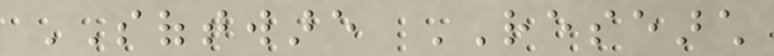SOFTWARE RESEARCH
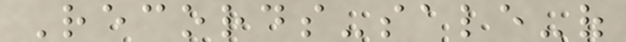Records-sale-of
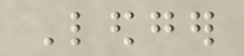Ledger
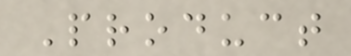Product
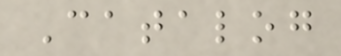Catalog
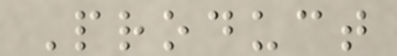Product
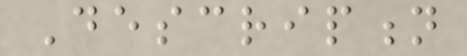Description
